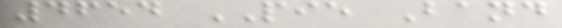4654 PIE Band
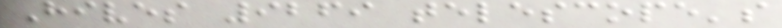Hives 9269 telescope's
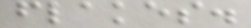flakes.
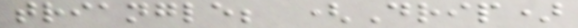triangle; (Drip)
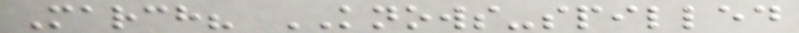March? KNOWS-spilled
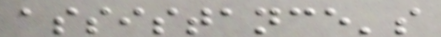assistance's
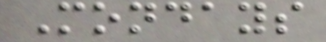Mondays
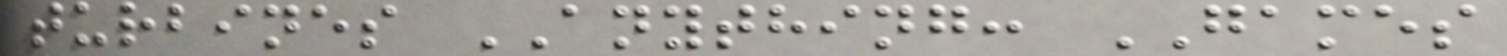turbines ANYTHING: GAMES
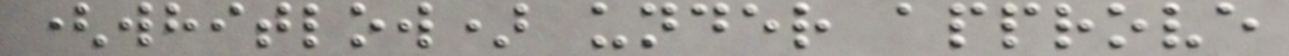(whitlow) under approve
